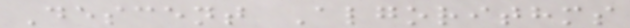Descent Algorithms
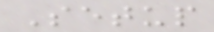Setup
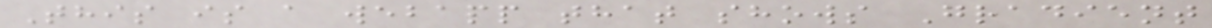This is a webapp that shows Gradient
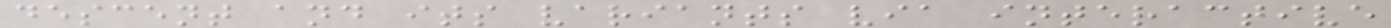descent and its variants via interactive
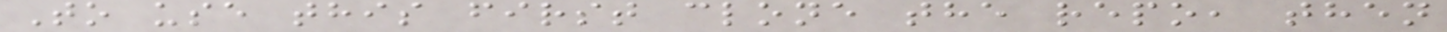To use this first clone the repo, then
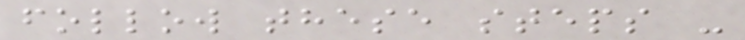follow these steps -
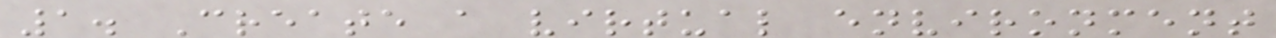1. Create a virtual environment
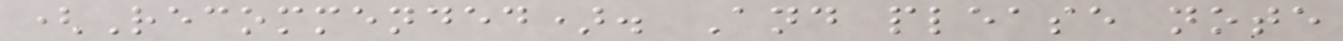(Recommended). And please note
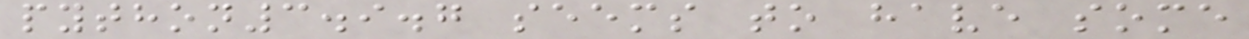python3.9.7 seems to have some
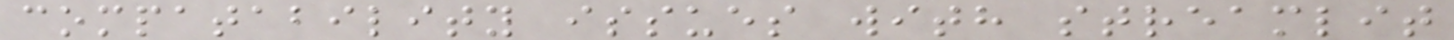compatability issues with streamlit
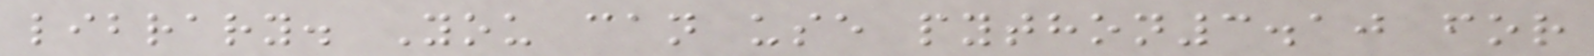library. You can use python3.10 for
